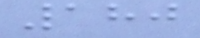180
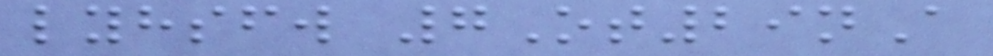lyhsfw 7Ot29nA
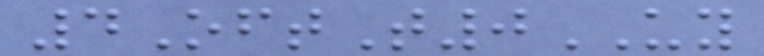4OftT0UY
